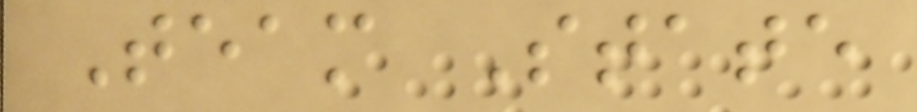Team State
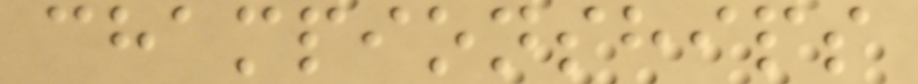championships
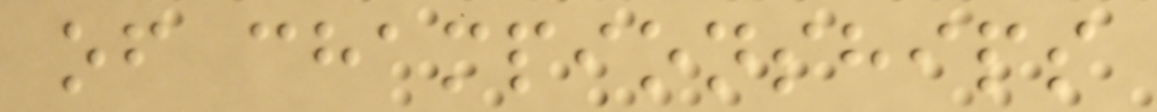of championships
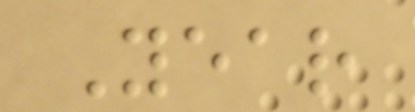Year
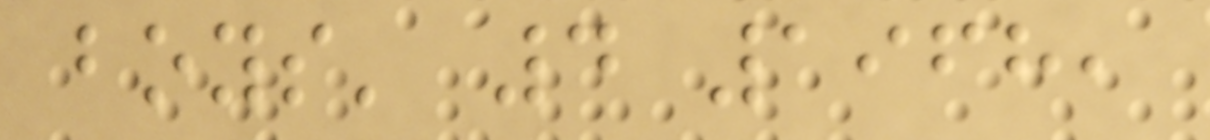boys' 4 1968,
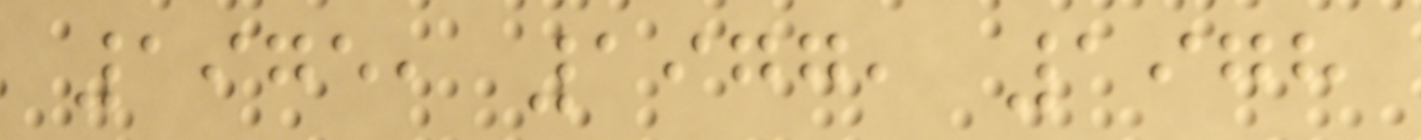1975, 1977, 1978
